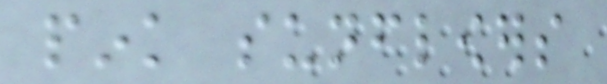pink sunflowers
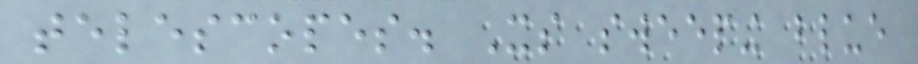telescopes. Its sweeping blue
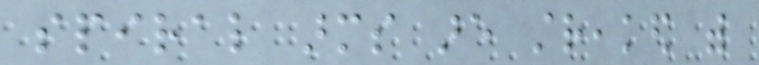spiral arms are streaked with
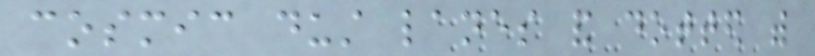cosmic dust lanes and dotted with
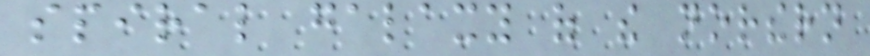spiral galaxy of the northern
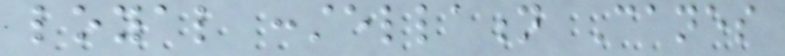loyal constellation Canes
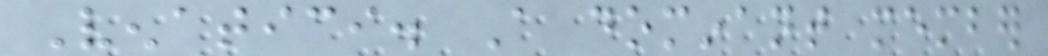Venatici. A dominant member
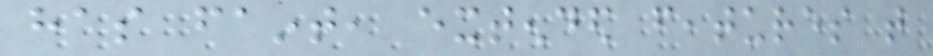has faint, extended features that
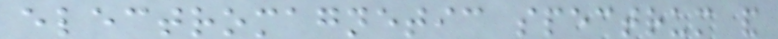electromagnetic spectrum and
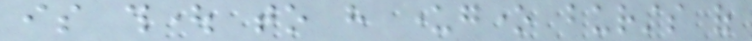is thought to have undergone bursts of
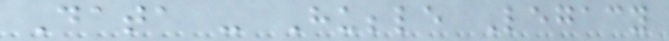Data - Hubble Legacy
